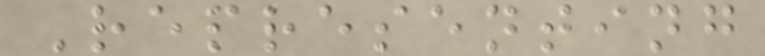Representing
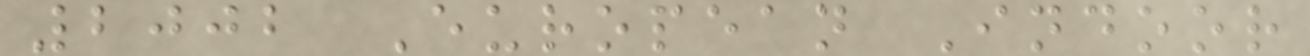2002 European Indoor
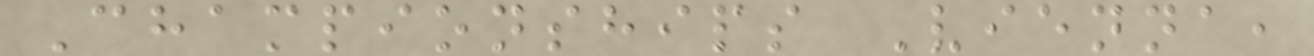Championships Vienna,
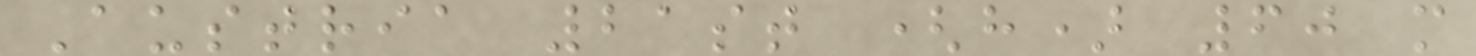Austria 21st (h) 60 m
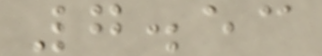7.53
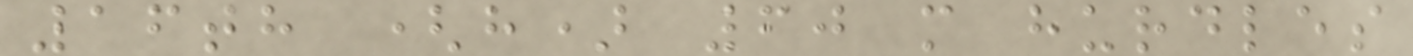16th (h) 60 m hurdles
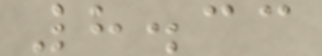8.33
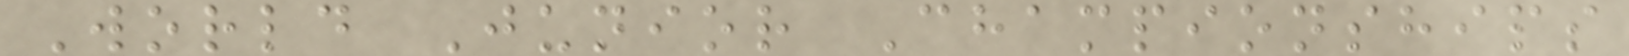World Junior Championships
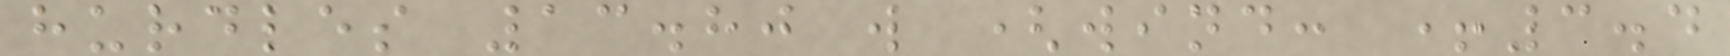hurdles 13.80 w (wind: +3.4
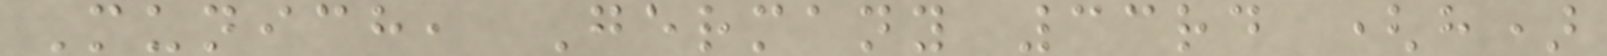Munich, Germany 33rd (h)
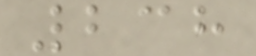238
